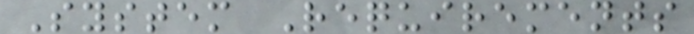System Requirements
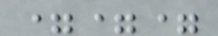===
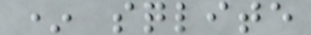* sqlite
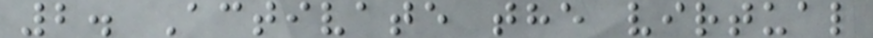2. Activate the virtual
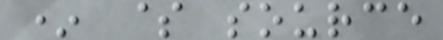* $ source
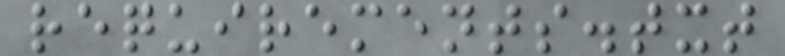requirements.txt
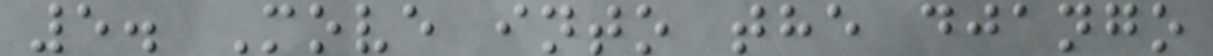5. Move into the django
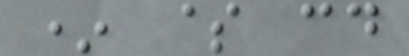* $ cd
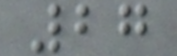27
